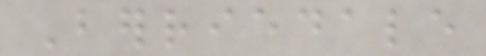Berriedale
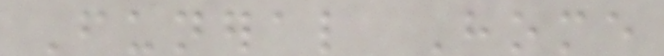Funeral Home
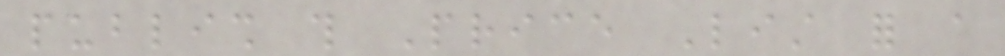publish this Price List for a
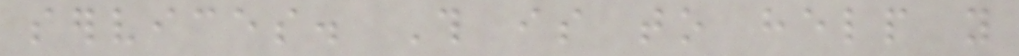services. This is to help you
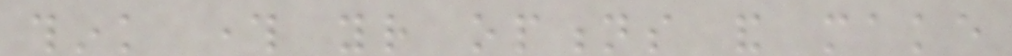think through your options and make
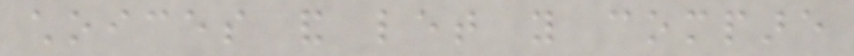choices and let you compare
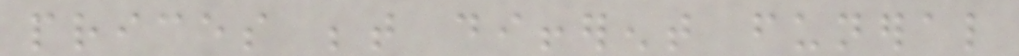prices between different funeral
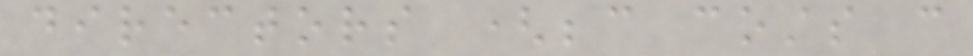directors (because costs can
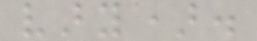vary).
